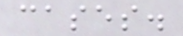cases.
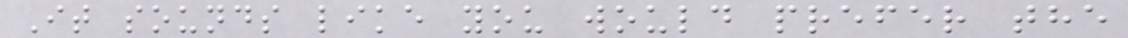It sounds like you would prefer the
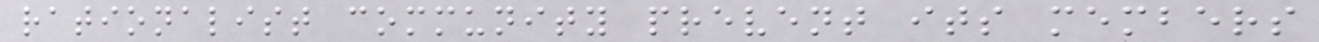rationalist community prevent its members
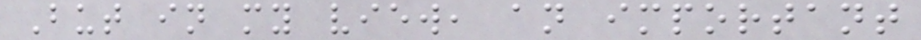But in my view, an important
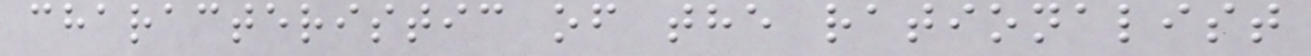characteristic of the rationalist
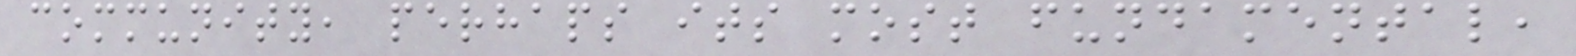community, perhaps its most fundamental,
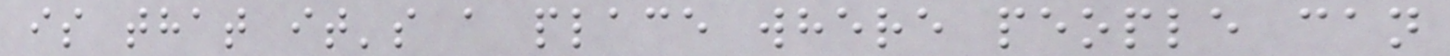is that it's a place where people can
